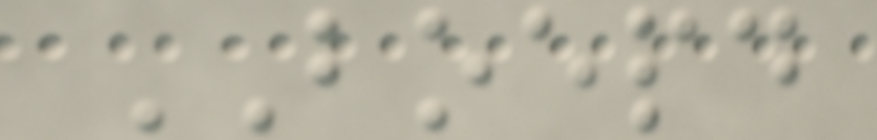BOEPD
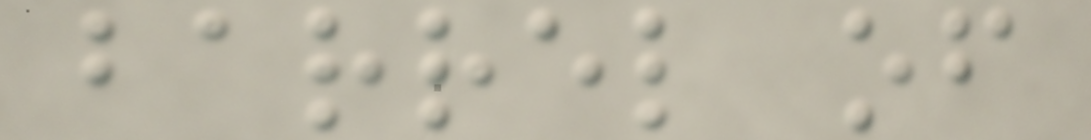barrel of
